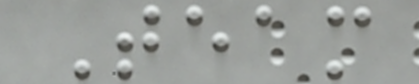Team
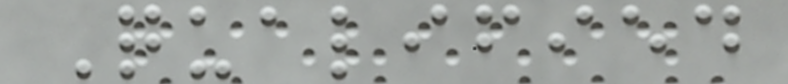Qualified
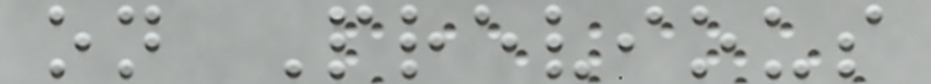on Previous
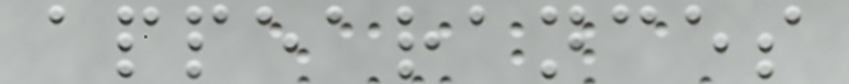appearances
